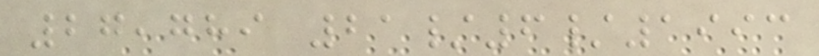27,789 21/6/1993
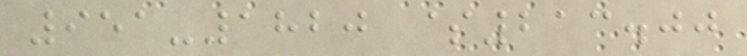951-1820 $213.00
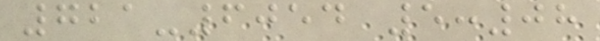721-6054 5:08
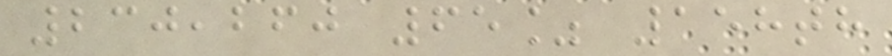230,260 65% 158th
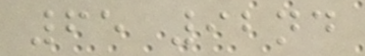65 92nd
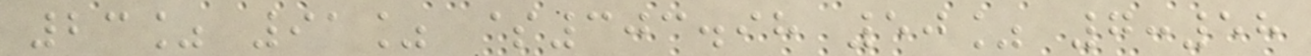23% 91% $303.98 50% 7:58
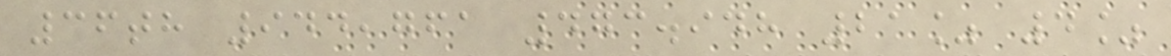36th 944,761 473.948 21% 4%
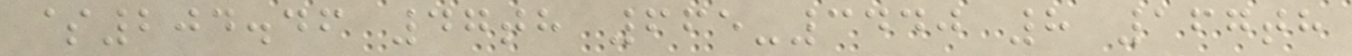$204.46 47th 665-3440 8 167th
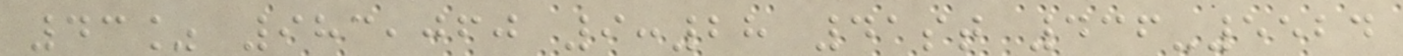43% 983,060 9:28 41st 436-5524
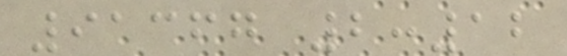91367 2:12
